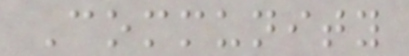Community
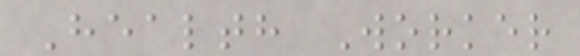Health Worker
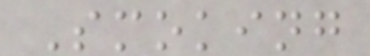Smoking
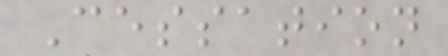Cessation
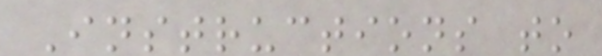Instructions to
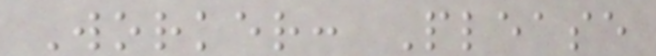Worker: Please
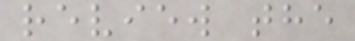review the
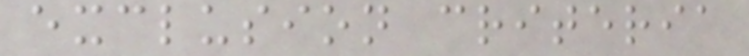exclusion criteria
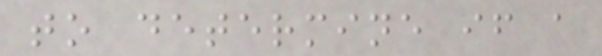to determine if a
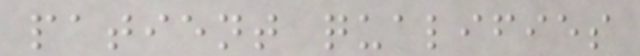patient qualifies
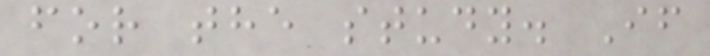for the study. If
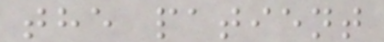the patient
